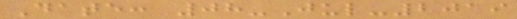Date: 08-Jul-2019
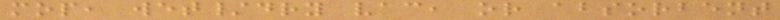mop, wet/dry vac, or absorbent
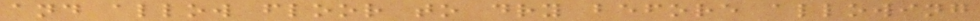and allow floor to dry before allowing
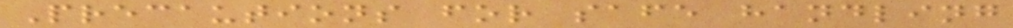Precautions for safe handling
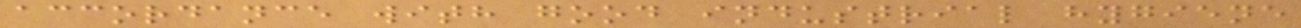accordance with good industrial hygiene
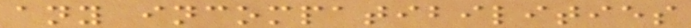any incompatibilities
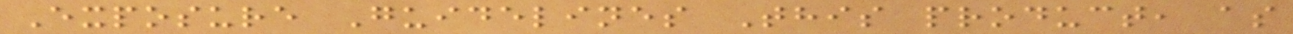Exposure Guidelines This product, as
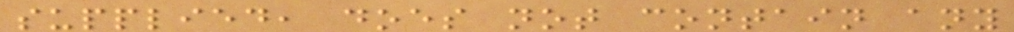supplied, does not contain any
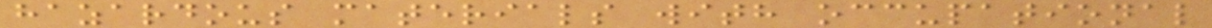hazardous materials with occupational
